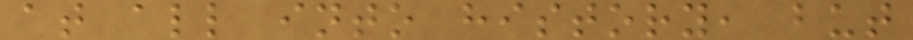at all into history, but
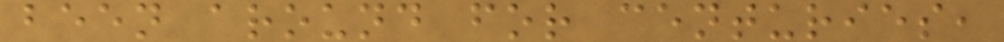been around for centuries,
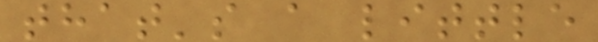that's a little
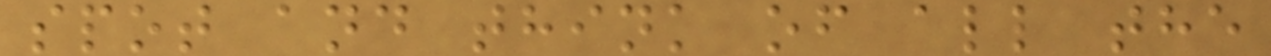spot and think of all the
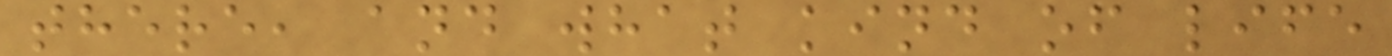there, and what kind of life
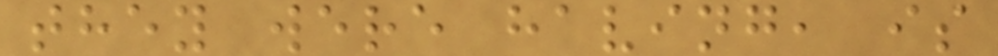they were having, is
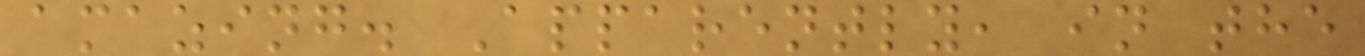amazing. Apparently, in the
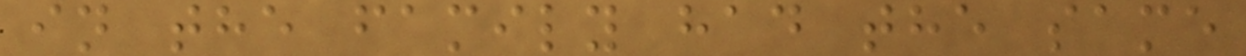in the family had the same
